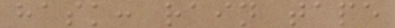hask: rain tape
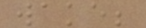wake;
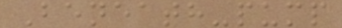Beneath-pump
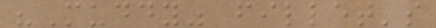"Muddy" fillet's
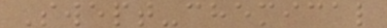Swept-chemical
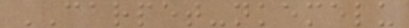CARPET-nkemelu
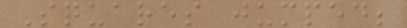Squares jumped;
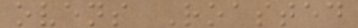ovens Roasted
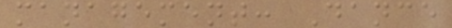management: Dance
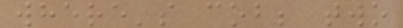where's cob; two
